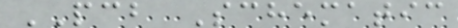PCB Schematic
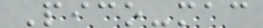Pico-mac
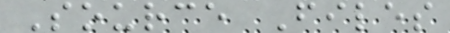Source Files
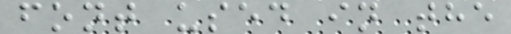font used in the
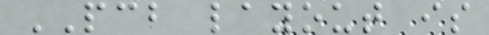PCB layout is
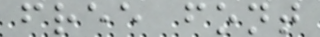free font
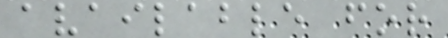available for
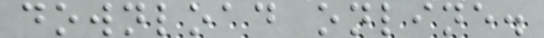download online.
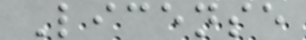License
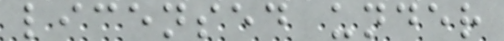licensed under
